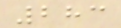283
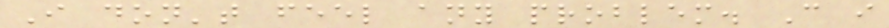I don't feel any problem. Can i
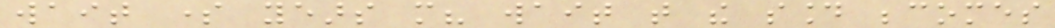wait some years more? wait that the sound becomes
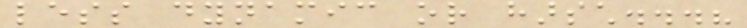less dynamic or harsch...?
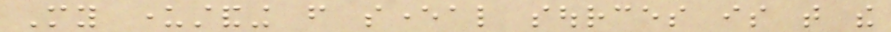My understanding from several sources is that the
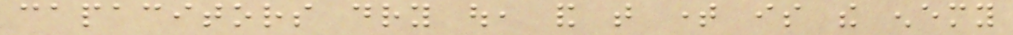capacitors dry out, and that time is the enemy
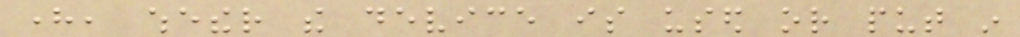here, whether the device is used or put in
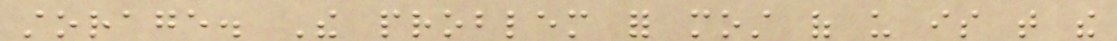storage. The problem for most of us is that the
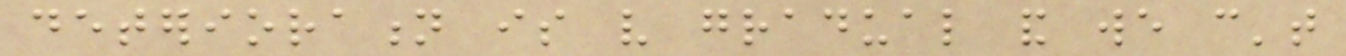deterioration is very gradual and we can't
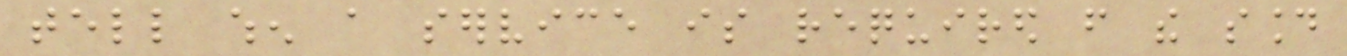tell when a service is required from the sound
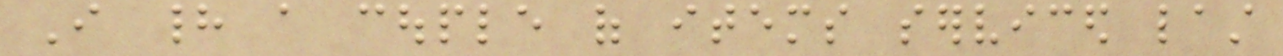I had a couple of items serviced last
